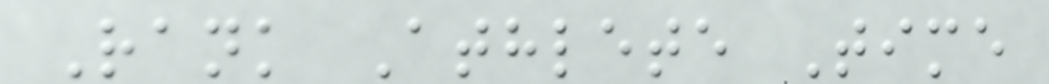Rank Athlete Time
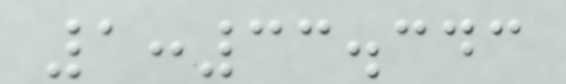1:33.343
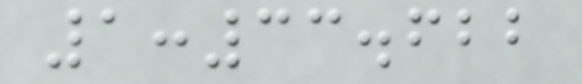1:33.622
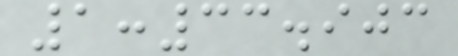1:33.903
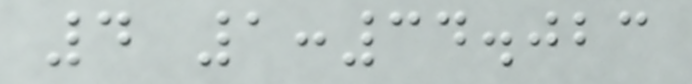4 1:34.023
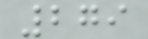279
